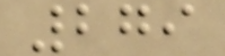279
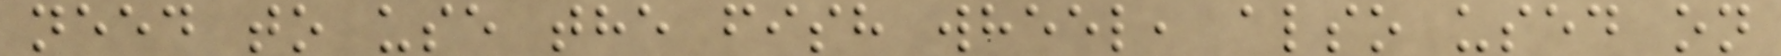need to use the fish wheel, also used on
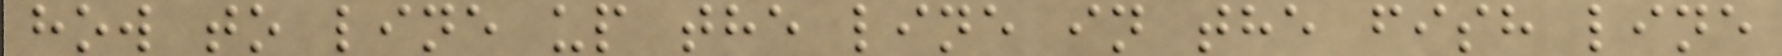how to line up the line in the fish line
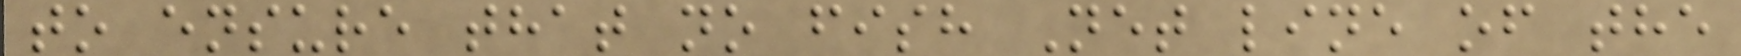to ensure that no fish Net line of the
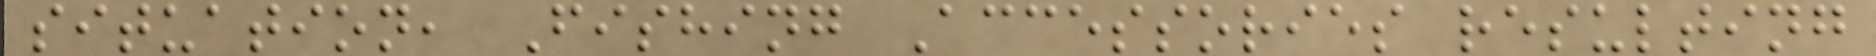situation, Fishing Accessories resulting
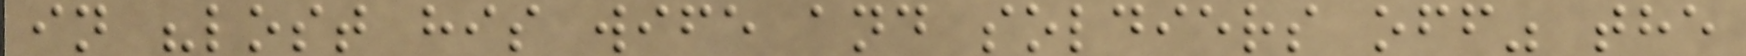in "lost his wife and soldiers off" the
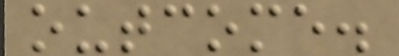outcome.
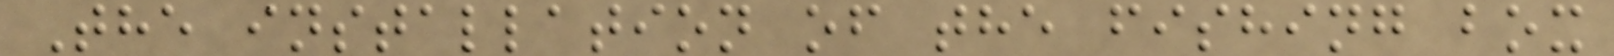The installation of the fishing box
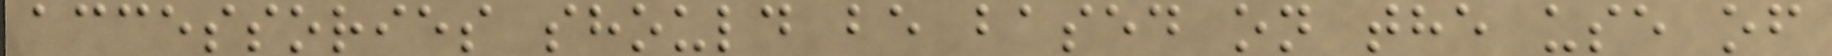accessories should be based on the use of
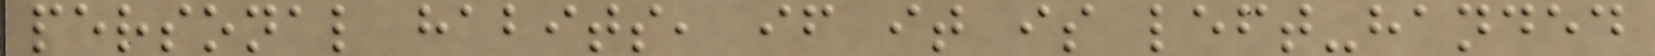personal habits, if it is left-handed
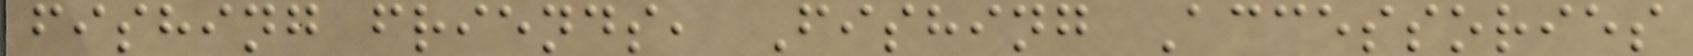fishing friends, Fishing Accessories
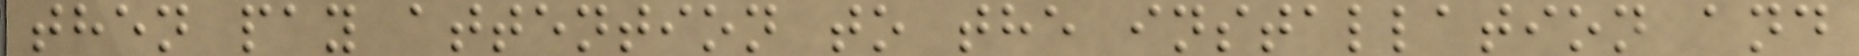then pay attention to the installation and
